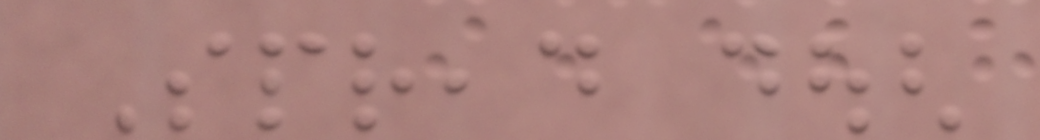Spread dough
